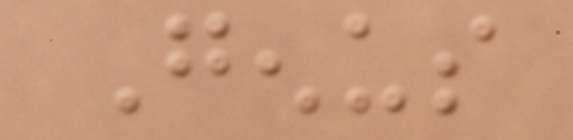Genus
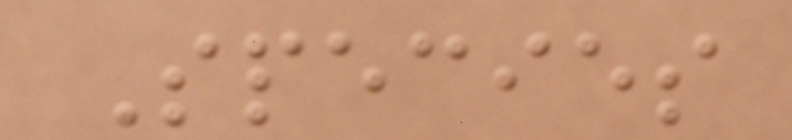Species
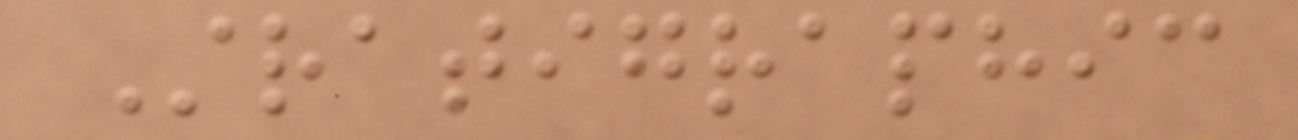Stratigraphic
